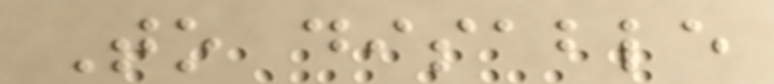To disable
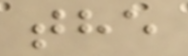the
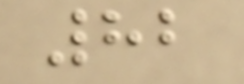82
